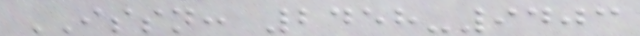ISSN: 2458-9403
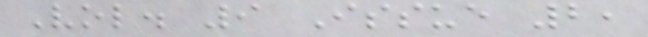Vol. 9 Issue 2,
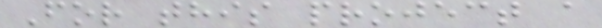For this project a
